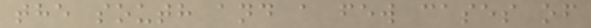the south and a few cases of
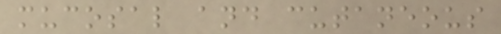mucosal and cutaneous
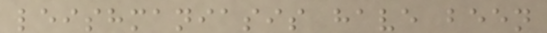leishmaniasis have been
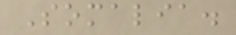Somalia.
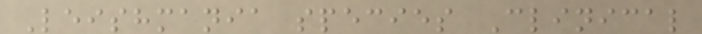Leishmania species Clinical
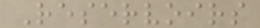Reservoirs
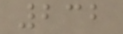232
